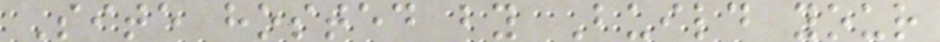Site hosted by Build your
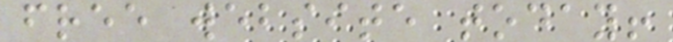free website today!
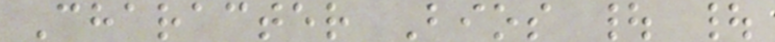Character Bios | |
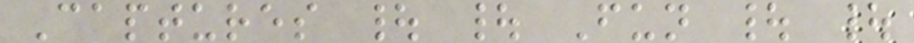Captures | | Fun | |
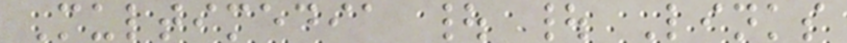Multimedia | | Links
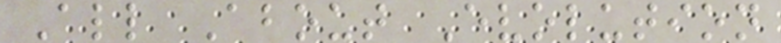All About Evolution
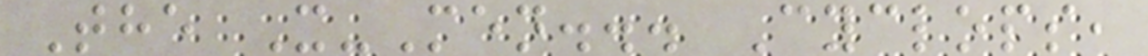The X-Men... Cyclops,
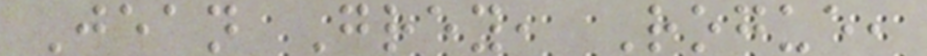Jean Grey, Rogue,
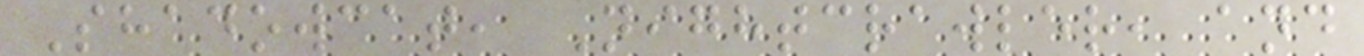Shadowcat, Nightcrawler, and
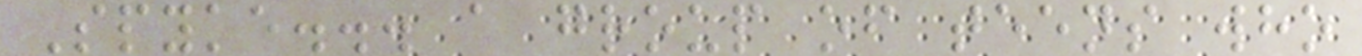Spyke... a group of teens who
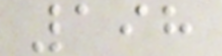198
